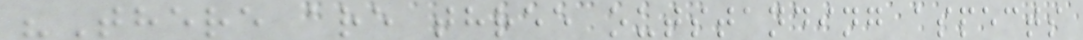"There are three outstanding aspects
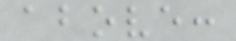above:
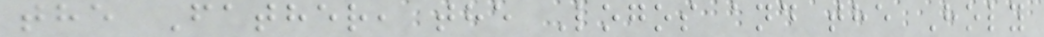the Father, the Logos and the Holy
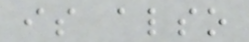is also
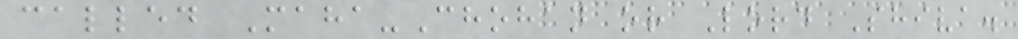called Maha-Chohan or Lord Shiva.
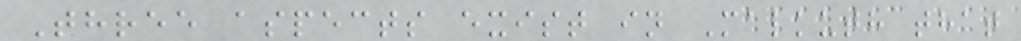Three aspects exist in Malkuth that
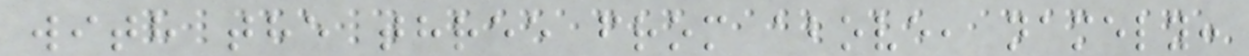with the three from above, namely:
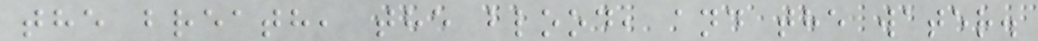the breath, the blood, and the water.
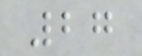27
